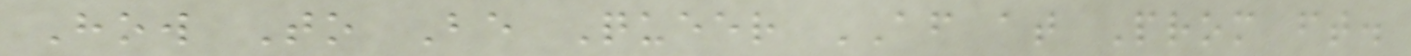How To Be Queer AF at Prom ft.
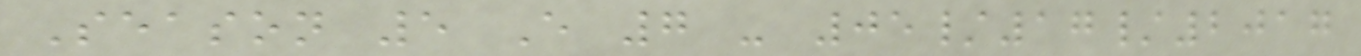Season 5 E 7 - 05/17/2017
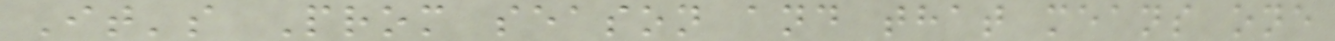It's Prom season and that means one
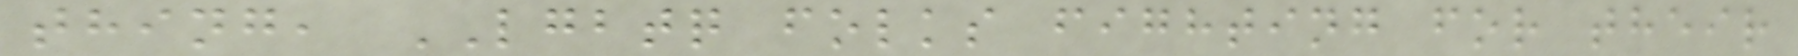thing, LGBTQ folks fighting for their
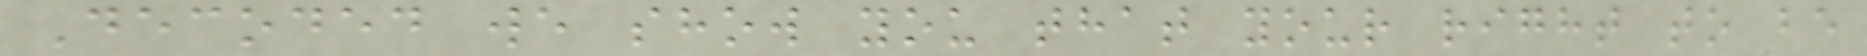Decoded we show you that your right to be
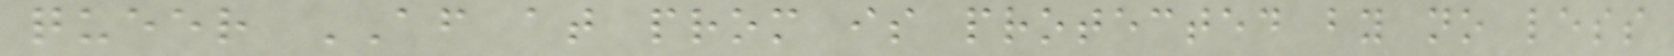queer AF at prom is protected by no less
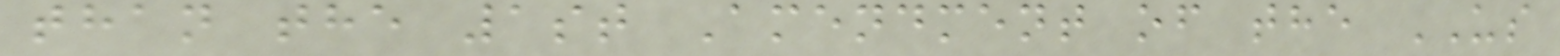than the 1st Amendment of the US
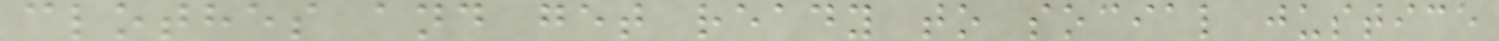clothes and get ready to social justice
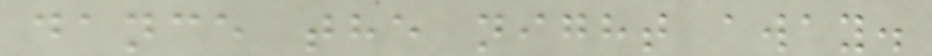dance the night away.
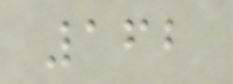162
